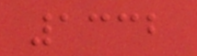1332
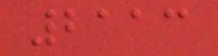2113
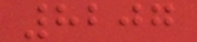8207
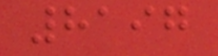8197
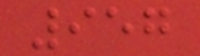957
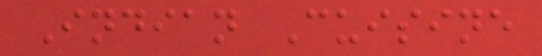Indian Cuisine
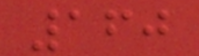160
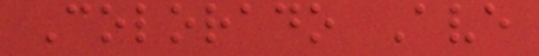Colorado Ave
